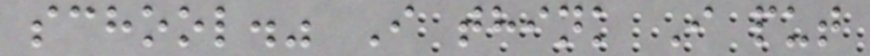school." I think I put
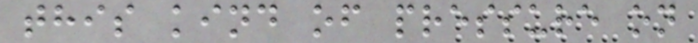this kind of pressure on
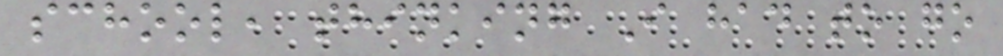school, thinking I had to go
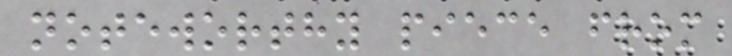noteworthy piece from
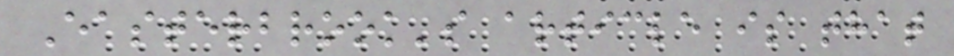Easterbrook's article is that
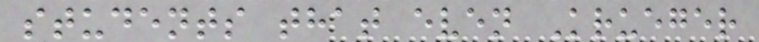students that even Krueger
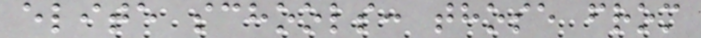elite schools: those from
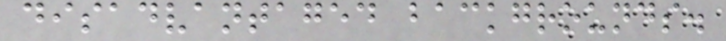disadvantaged backgrounds.
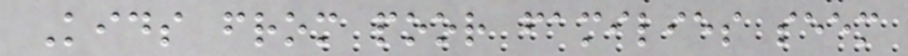Kids from poor families seem
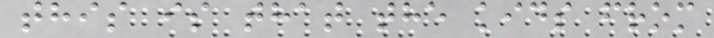this is that the kids from
